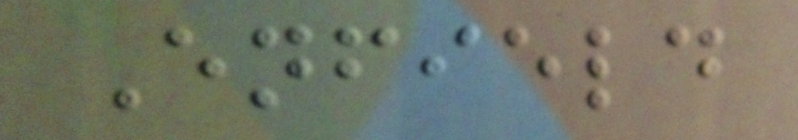Enfield
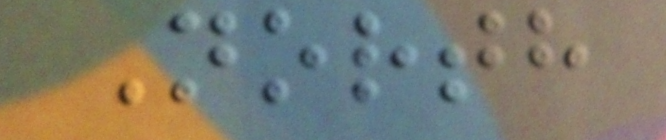North
